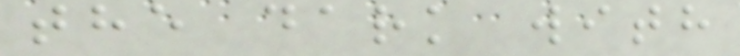the dark with
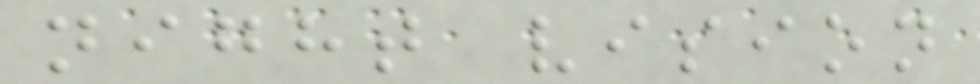night vision
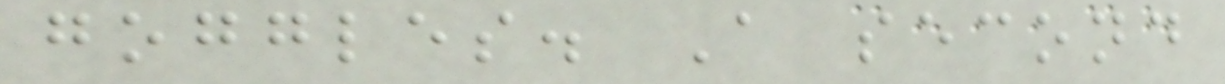goggles. A second
